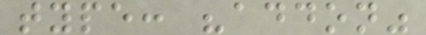type: "addon"
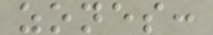zones:
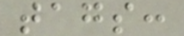tags:
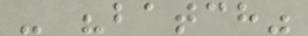- "batch"
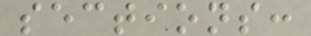sections:
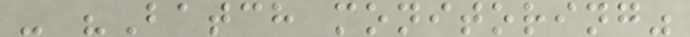- "Batch monitoring"
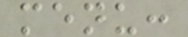menu:
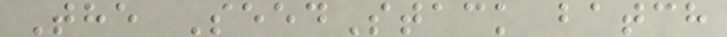The SeedStack batch
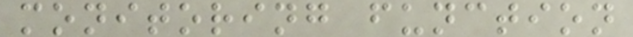monitoring function
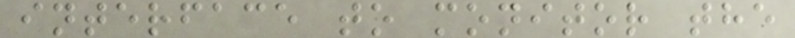interface to monitor the
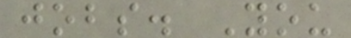jobs. You
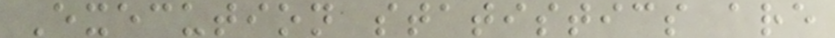Execution statistics are
